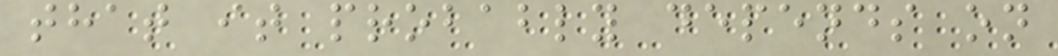that it probably depends on
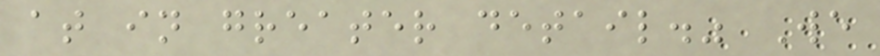at in greater detail." We
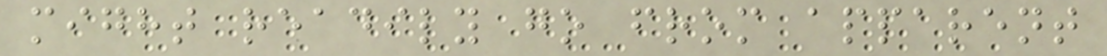might readily go from apparent
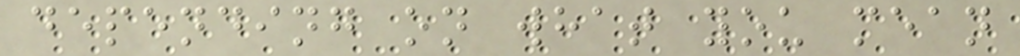depending on what you mean
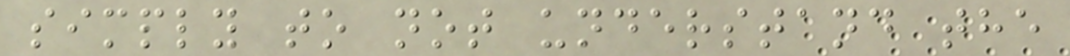simply to not understand the
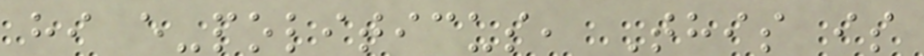hi e-politicus, This is
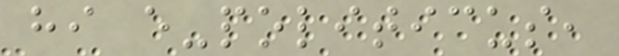hi e-politicus,
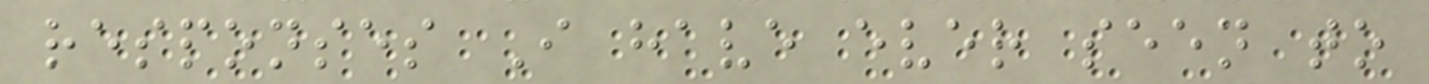responses I have ever seen to
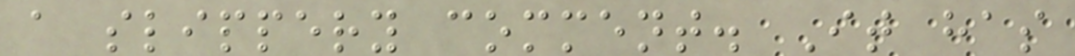a slippery comment. It has
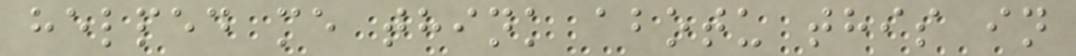helped me think abotu this in
